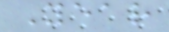Year
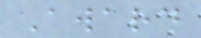Award
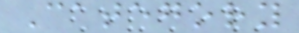Category
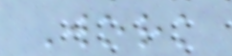Work
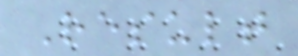Result
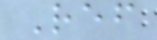Ref
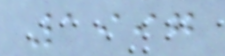1997
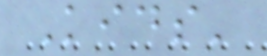Kids'
